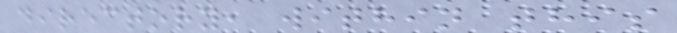directory, within this
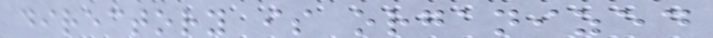directory is organized
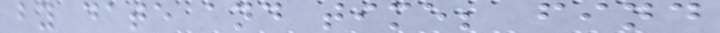by date and time; find
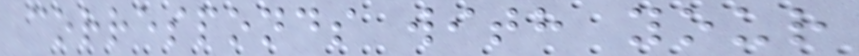corresponds with your
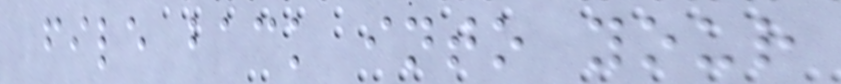file back into your
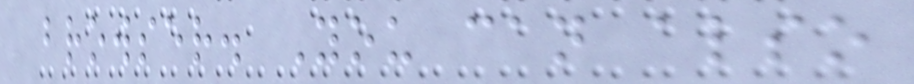browser. You can also
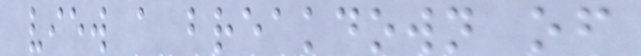view a breakdown of
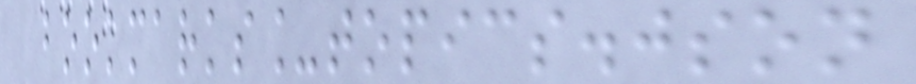bookmarks_topics.json
